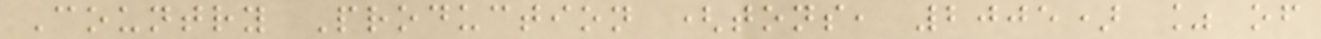Country Production (tons, 2005) % of
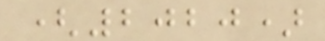(2020)
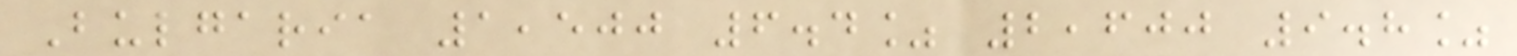Bulgaria 1,500 6.4% 2,600 9.8%
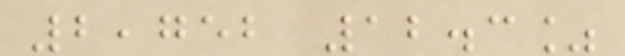2,752 12.3%
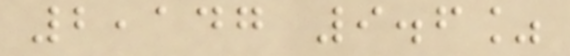2,147 9.6%
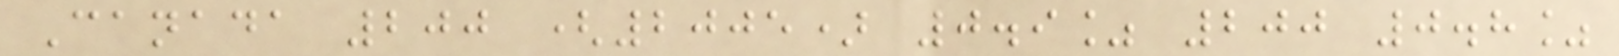Canada 200 (2005) 0.9% 200 0.8%
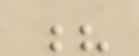?
